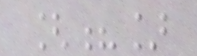[?]
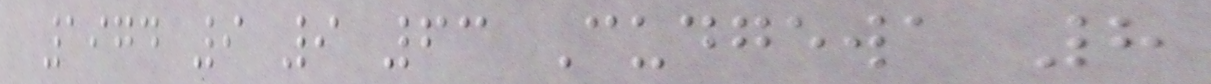1974 9 9 63 Cudgewa 8
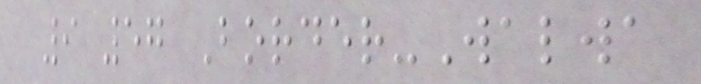9 57 Border-Walwa
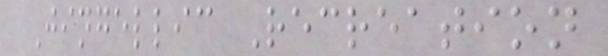Jingellic Recreation
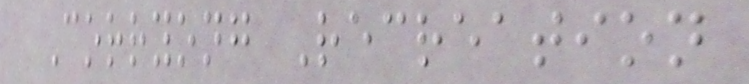Corryong Recreation
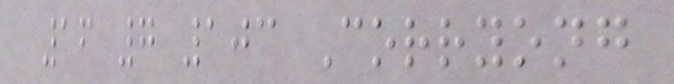16 7 103 Corryong
